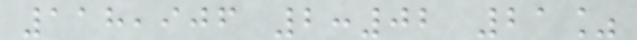118,906 2:02 21%
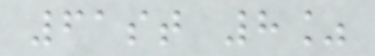61st 8%
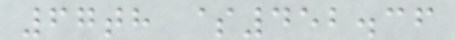67th $452.36
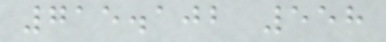715.102 558
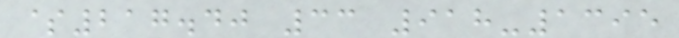$217.40 33 918-1395
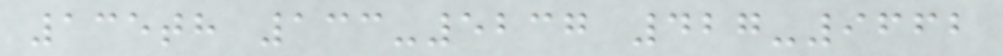135th 133-5237 427-9662
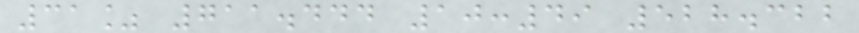31% 711.444 10:49 528.322
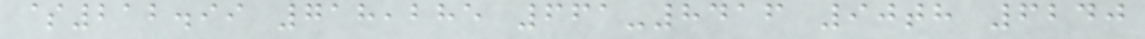$212.99 718,285 661-8416 90th 6240
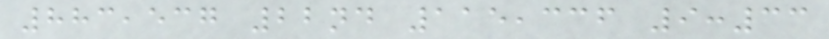883,537 22nd 115,336 9:33
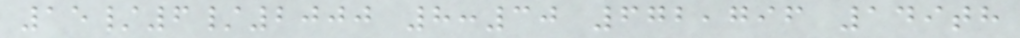15/6/2000 8:30 672,796 149th
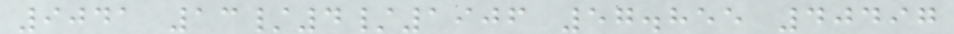9041 13/4/1906 57.855 40497
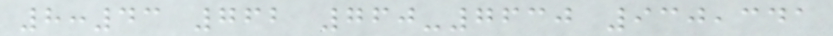8:43 762 760-7630 930,341
